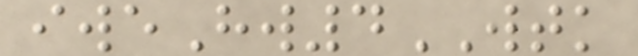iweHw4WTK
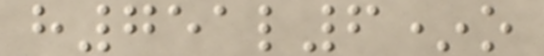h751l6*o
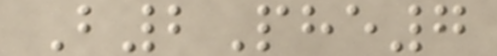B2Phe7
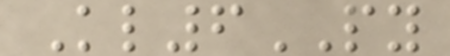Kl6PY
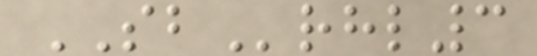SBrhl3
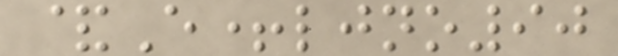&E+ljno90
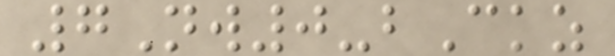7Nw0-bCkz
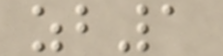zb1
